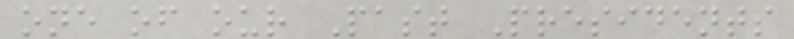one of our Past Presidents
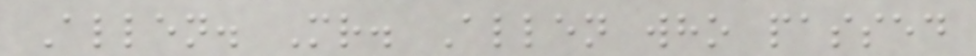Allen. Mr. Allen who passed
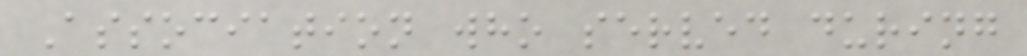Association who served during
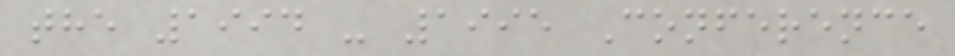the 1994 - 1995 Conference
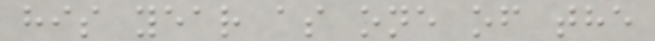his year as one of the
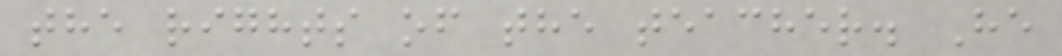the rights of the teacher. He
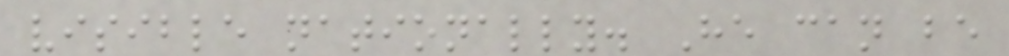visible nationally. He can be
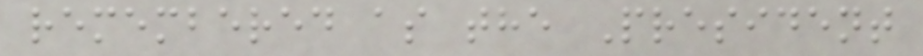remembered as the President
